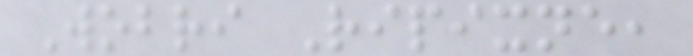Wobri Ripixne,
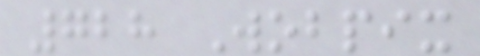728 Wobpix
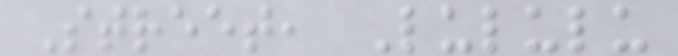Street, Lululu
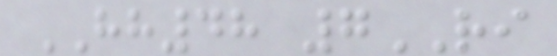HH48 7RI
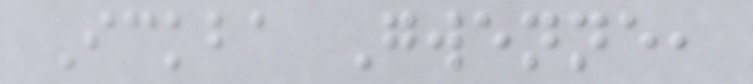Ickba Gwenne,
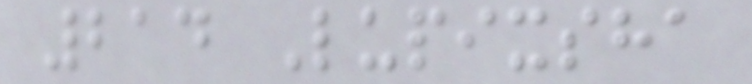214 Lupixsha
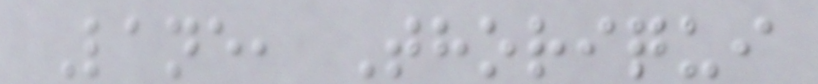Lane, Thoriqui
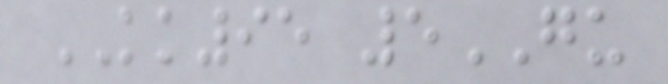KK95 5GU
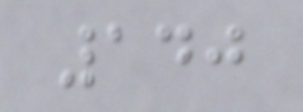140
